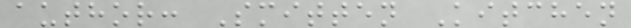author: Smitten Kitchen
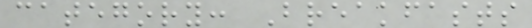category: Breakfasts
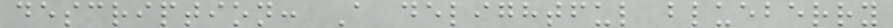description: A delightful blueberry
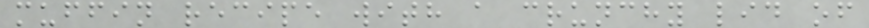muffin recipe with a crunchy lid of
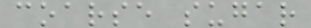coarse sugar
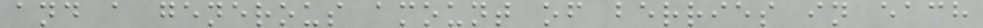and a generous amount of berries in each
